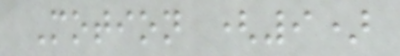Motion (9)
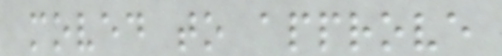moved to approve
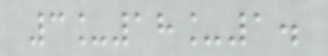3_18_1.
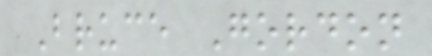Bruce Gordon
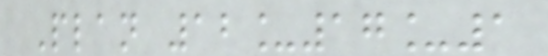Plan 12_17_1
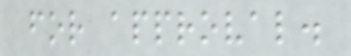for approval.
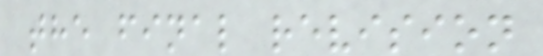the final revision
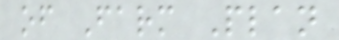of Farm Plan
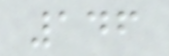146
